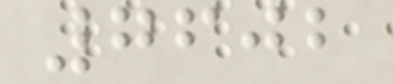7602
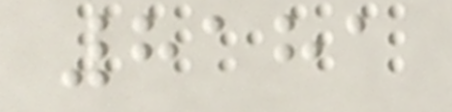8181
